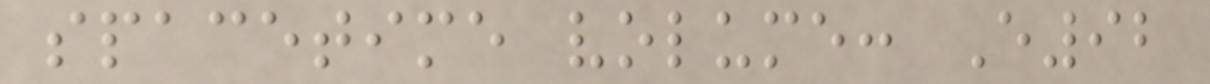spacetime volume: E92
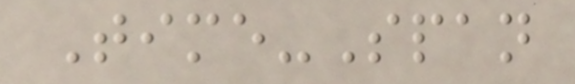Time-Span
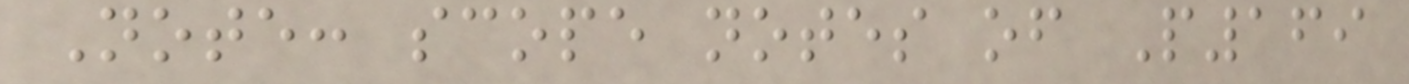Note: scope notes of P169
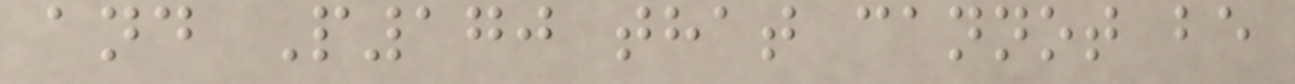and P170 that cannot be
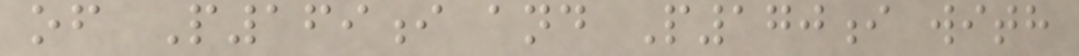of P169i and P170i with
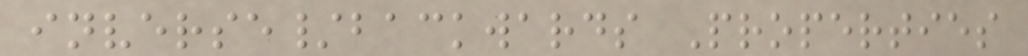inverse/backwards Properties
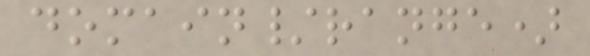domain/range)
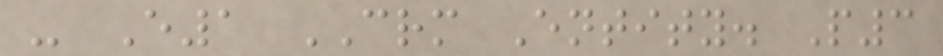- E1 CRM Entity. P3
